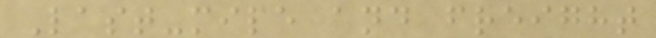Last-mile and freight
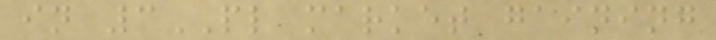in 3PL market gaining
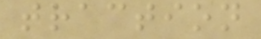traction
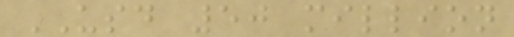USD 50 million
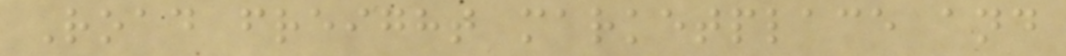Road freight marketplace and
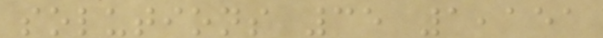solutions 35 1,151
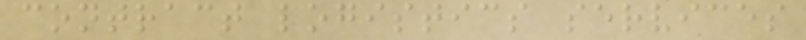contract logistics services
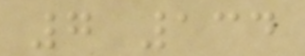7 134
